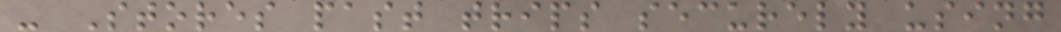- Stores past trips securely using
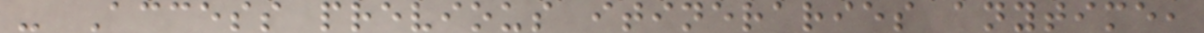- Access previous itineraries anytime,
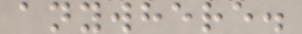anywhere.
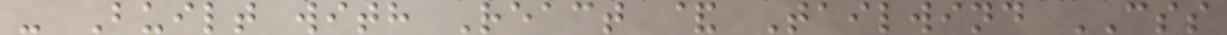- Built with React & Tailwind CSS
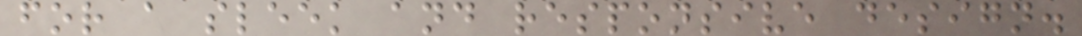for a sleek and responsive design.
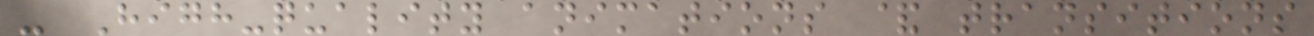- High-quality animations & transitions
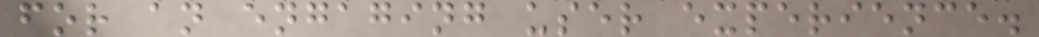for an engaging user experience.
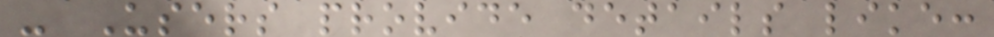- Users provide details like:
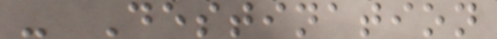- Destination
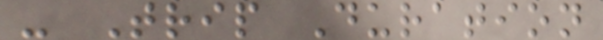- Trip Duration
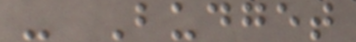- Budget
